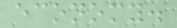economy.
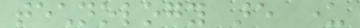technology are under
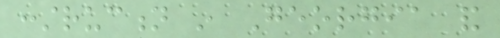construction in Georgia and
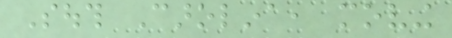South Carolina, moving
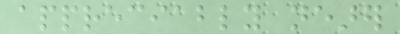appreciably nearer
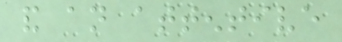and an attentive
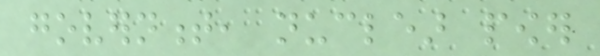government, nuclear power
